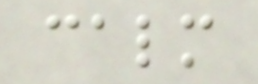calm
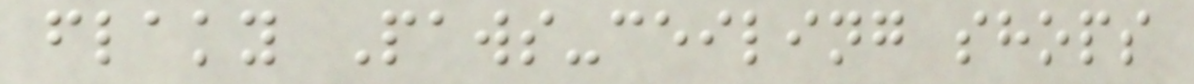flaky Paws-ceiling shops
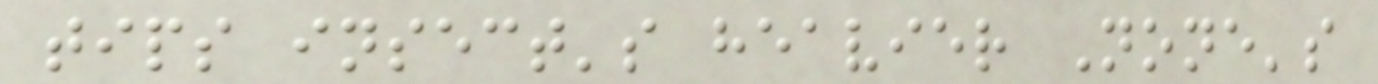tips insect's heavier None's
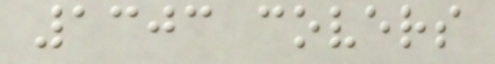1303 covers
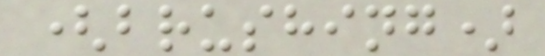(brushing)
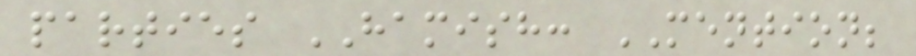parties HAMISH: MENTION;
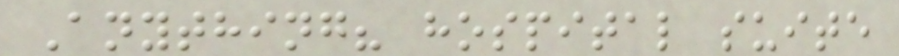Anything? hospital suite
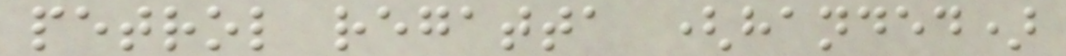petrol regatta (handed)
